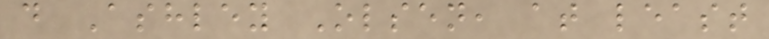d Ashley Olsen, at least
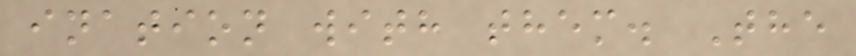ination with them. The
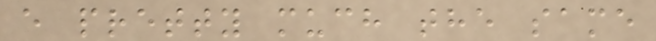e pretty much the same
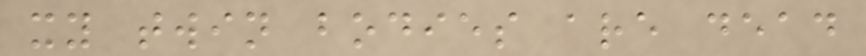xy twin bodies are dead
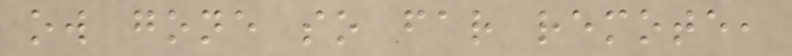ow gone so far remote,
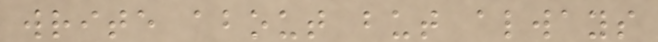write about but always
